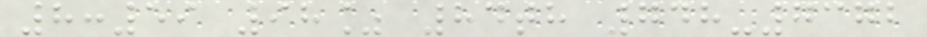8:59 98% 84th 748-7372
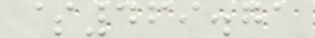$469.71
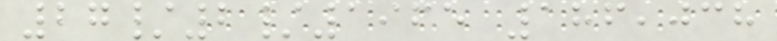27/2/1965 186,038
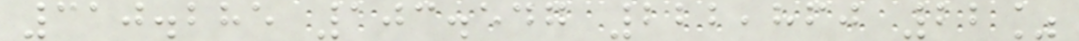310.285 103.547 222,860 22%
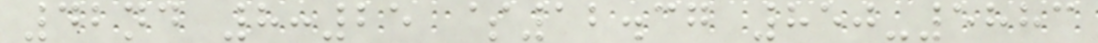42nd 8:25 $12.37 850-5883
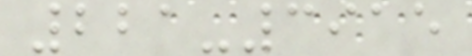221-3915
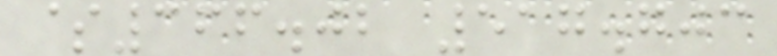$366.02 517.703
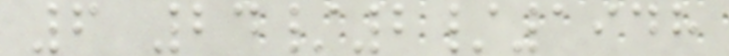6 24/2/1948
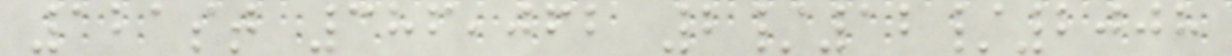121st 386,062 2/12/2008
